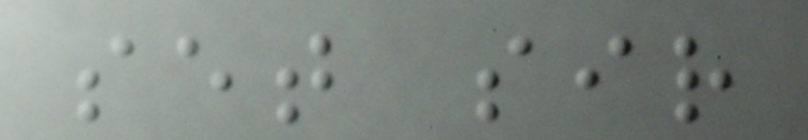set sir
